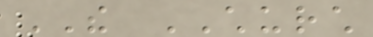THE CHURCH
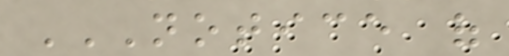NOTICE OF
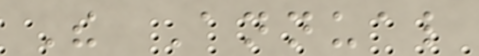The Annual
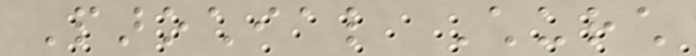Parochial Church
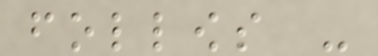follows -
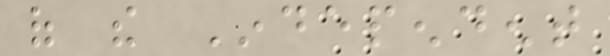of the Independent
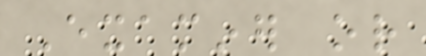Examiner or
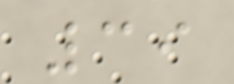39
